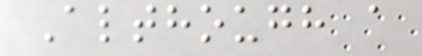Although a
